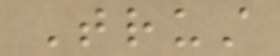Trust
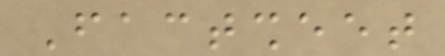Factsheet
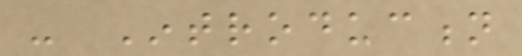- Introduction
